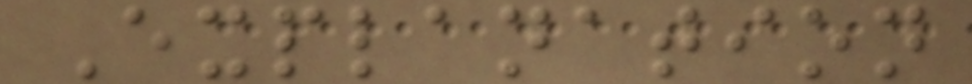Explanation
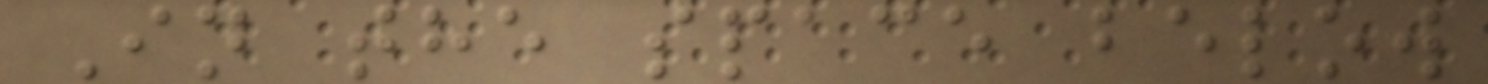In the space below
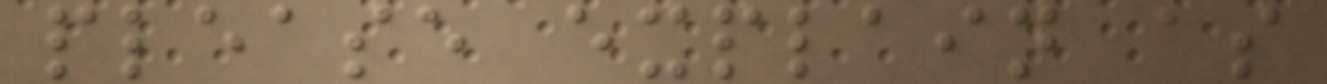please explain as
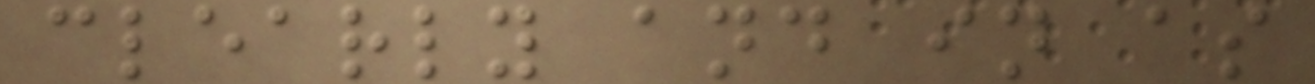clearly and in as
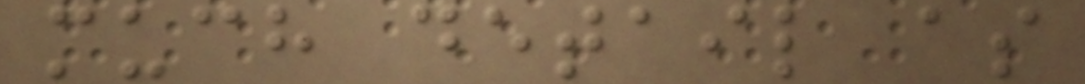much detail as
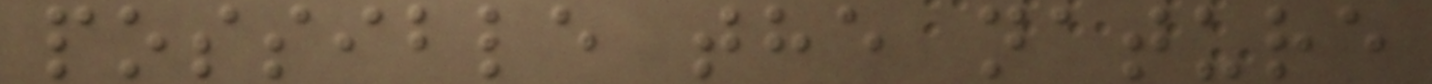possible the nature
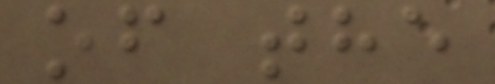of the
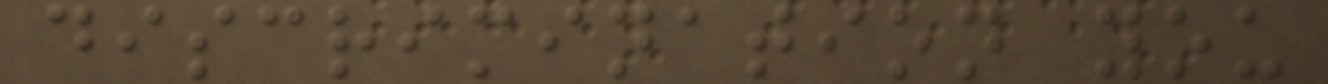discrimination you
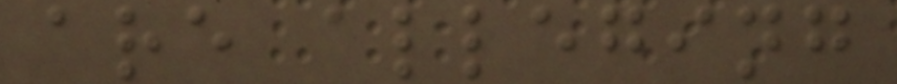are alleging
